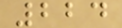224
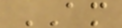AM
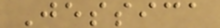Jessica
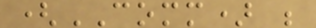(COMM) ;
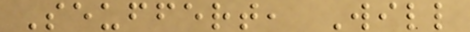Seuffert, Will
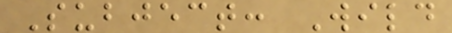Subject: Wild
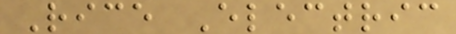Rice Electric
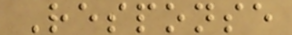Response
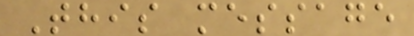This message
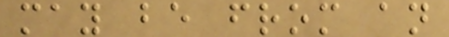may be from an
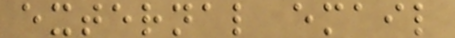external email
